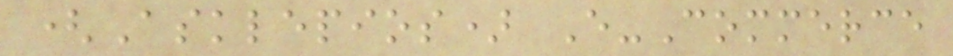(Asklepios) E-Commerce
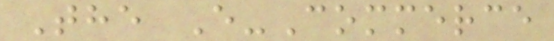The E-Commerce
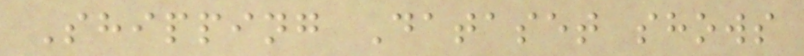Shipping Dataset shows
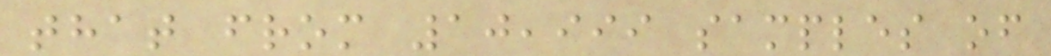that from 10,999 samples of
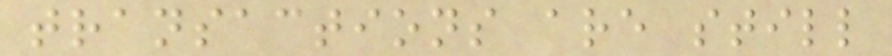transactions are still
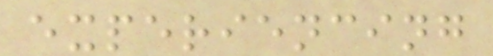experiencing
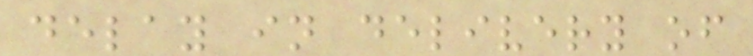delay in delivery of
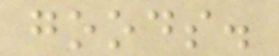goods.
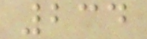234
